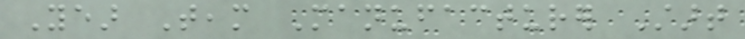Year Team Manufacturer Start
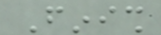Finish
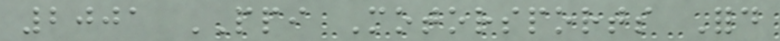2001 PPI Motorsports Ford
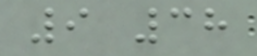9 38
